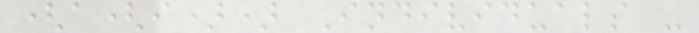(a(i)) Individuals -
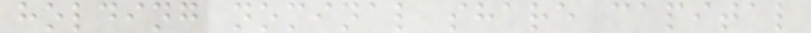holding nominal share capital
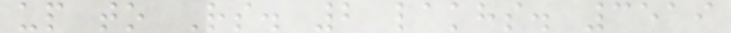up to Rs. 2 lakhs. 3519
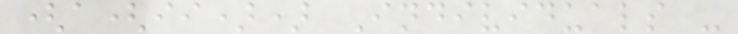(a(ii)) Individuals -
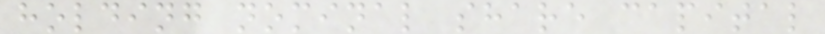holding nominal share capital
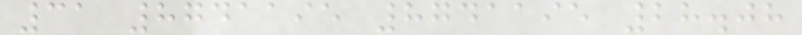31 8741195 8741195 28.08
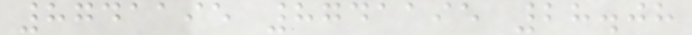8741195 8741195 28.08
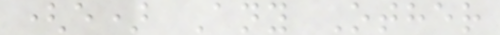(e) Any Other
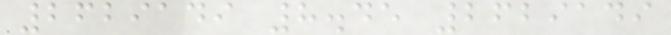2629149 8.45 2629149
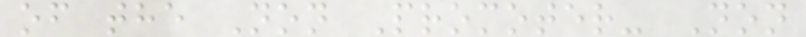of the Non Promoter- Non
